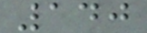140
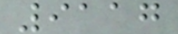9117
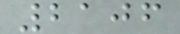2106
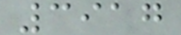3917
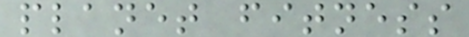planet fitness
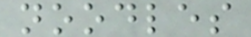noodles
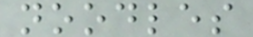noodles
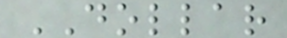DOLLAR
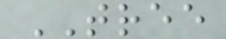TREE
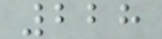228
